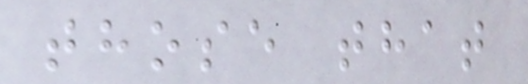those that
